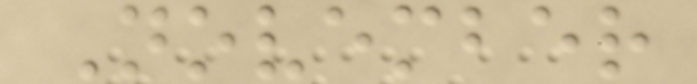November
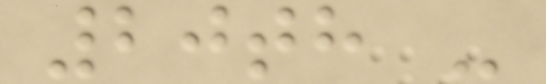20th -
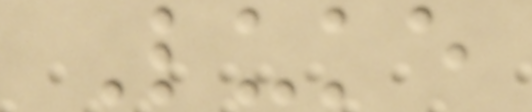Luke
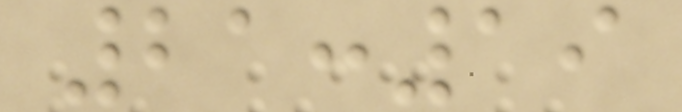21:19
